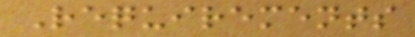Requirements
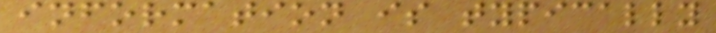information is typically
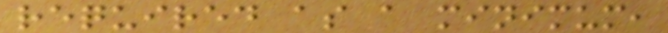required as a minimum,
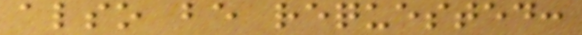also be requested:
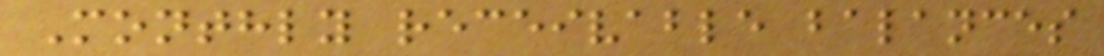Monthly receivable balances
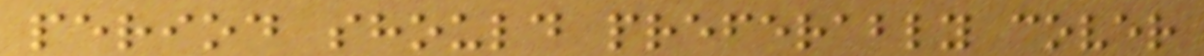period should preferably cover
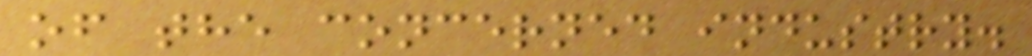of the concerned industry.
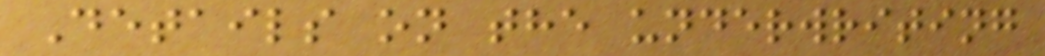Details on the underwriting
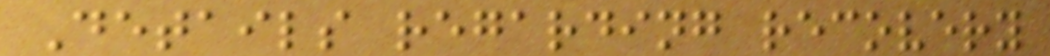Details regarding recovery
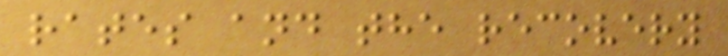rates and the recovery
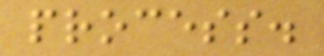process.
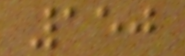150
